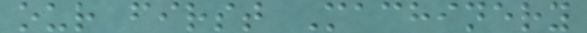our first Machinery
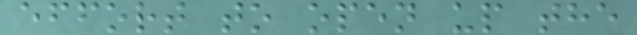effort to open up the
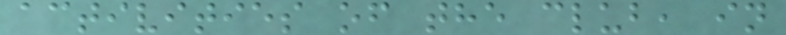activities of the club, in
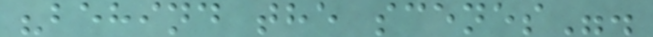"behind the scenes".
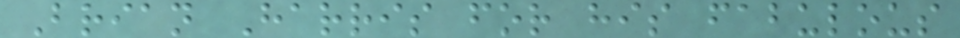Brian Harris for his fabulous
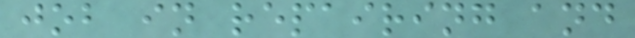job in repairing and
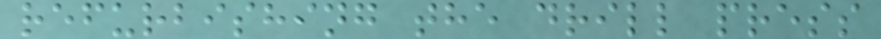refurbishing the drill press
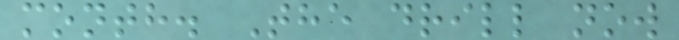month. The drill now
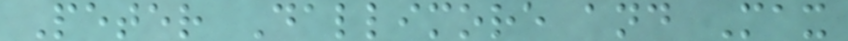Peter Dallimore and Max
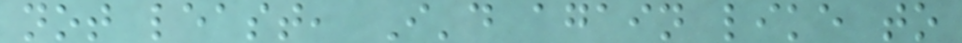not least, I'd again like to
